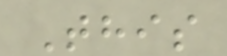This
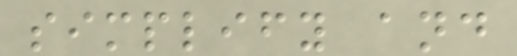simplify and
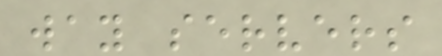way servers
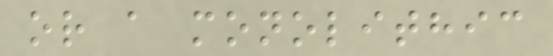or a monolithic
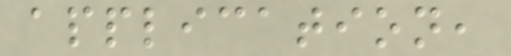application,
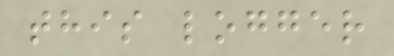this logger
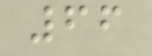66
